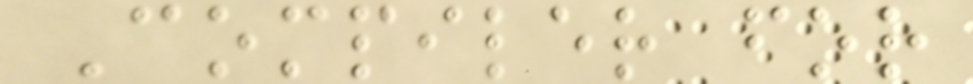Compiler for
